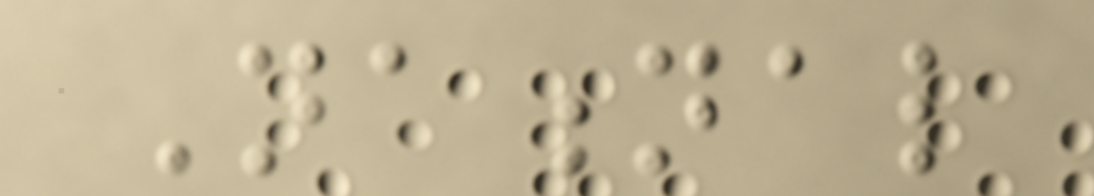National
